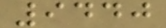9440
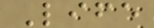Life
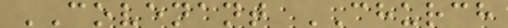COVENANT CHURCH
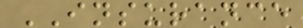INSURANCE
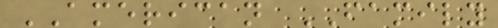AMERICAN FAMILY
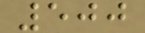500
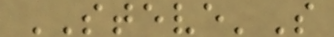STEVE'S
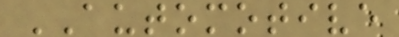AUTOMOTIVE
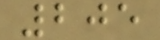205
